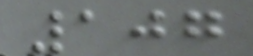107
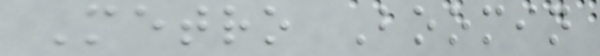Metro Boomin
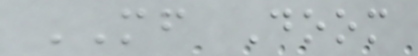MF Doom
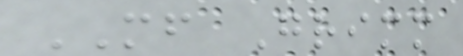MF Grimm
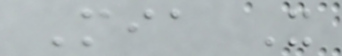Mia X
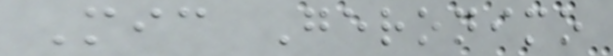Mic Geronimo
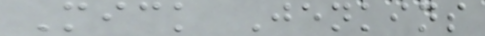Mick Jenkins
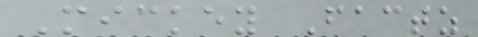Mickey Factz
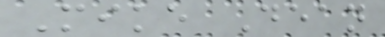Mike Dean
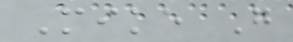Mike G
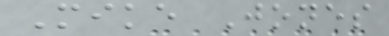Mike Jones
